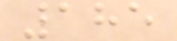185
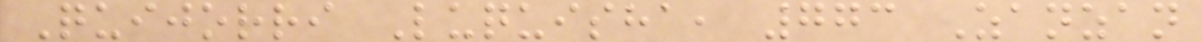Quijorri Luquisha, 773 Zanzan
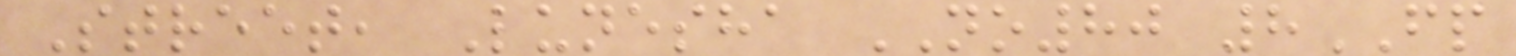Street, Lunesha NO80 8FP
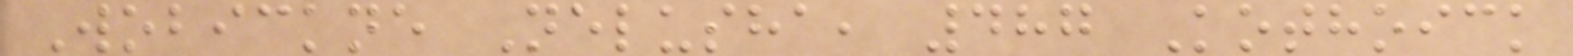Wobickne Nelusha, 487 Kothoick
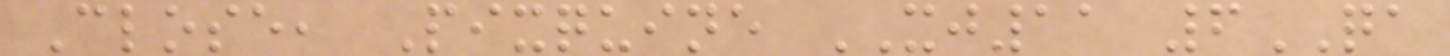Close, Pixquine XJ11 6QA
